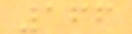166
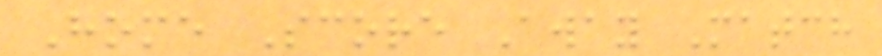Home Score Away Match
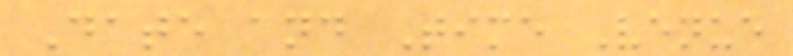Date and Time Venue
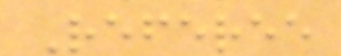Referee
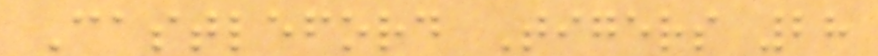Castleford Tigers 28
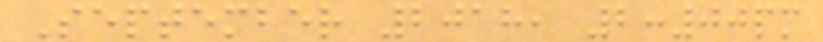September 2018, 2:00pm
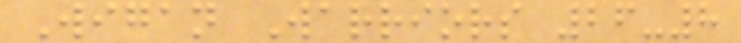Wigan Warriors 26-8
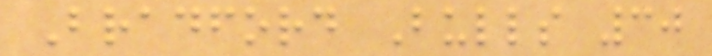Bradford Bulls 30
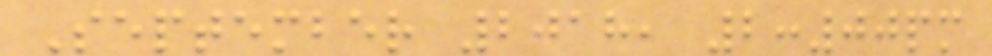September 2018, 2:00pm
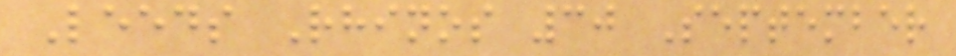Leeds Rhinos 30 September
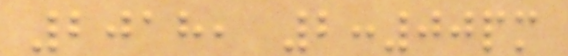2018, 2:00pm
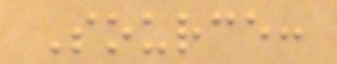Source:
